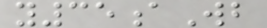y35aWb
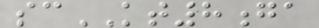scKT8ga
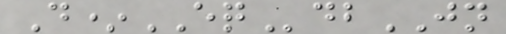D*EQdbJN
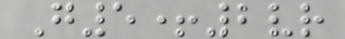G5+2vr
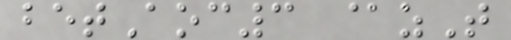betAoc3 @zT
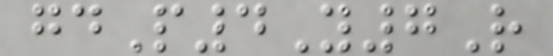gdP4Y7R
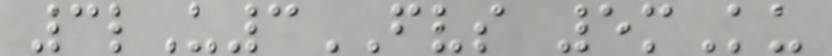3lU3FVS 5mKu
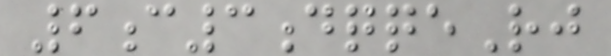6c3dqqeRj
